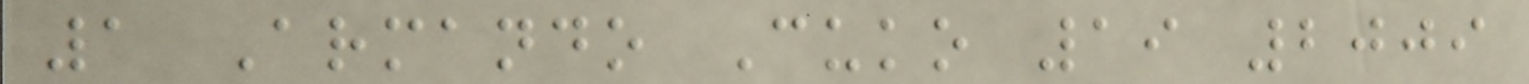1 Armando Cuko 19 2009
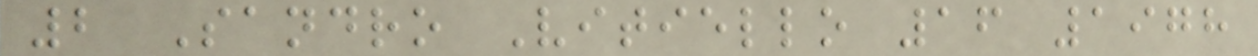2 Sandro Vitiello 16 1978
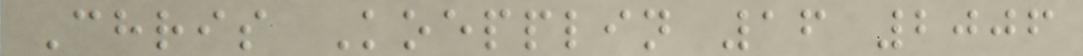Chris Koepplin 16 2006
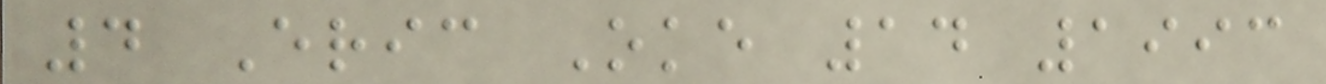4 Eric Oke 14 1993
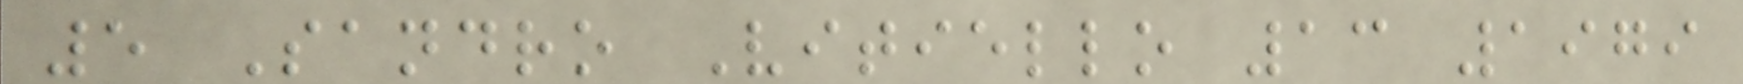5 Sandro Vitiello 13 1979
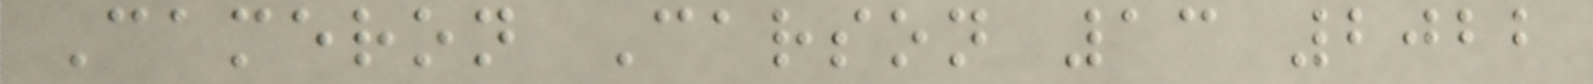Cameron Carson 13 2022
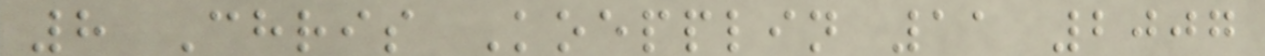8 Chris Koepplin 11 2007
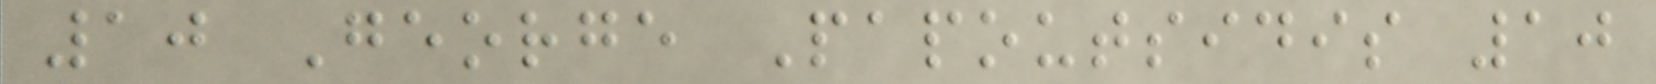10 George Papoutsidis 10
